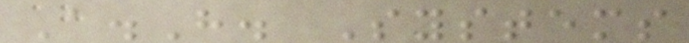A.H. Systems
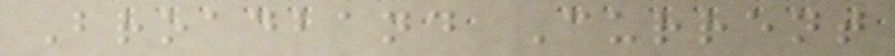Broadband Current
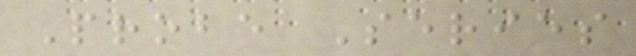Probe Series
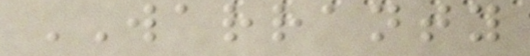WARRANTY
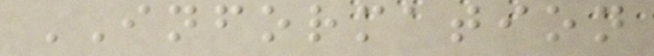INFORMATION
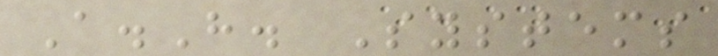A.H. Systems
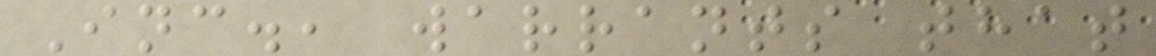Inc., warrants that
